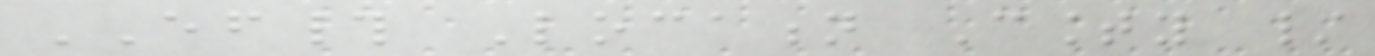EF# Location County /
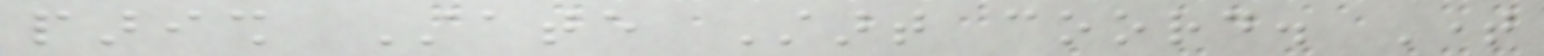parish State Start coord. Time
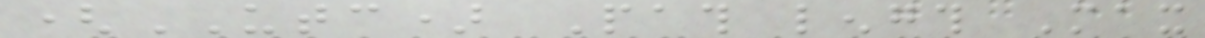(UTC) Path length Max
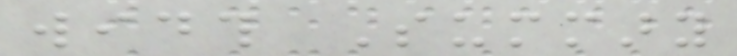width Summary
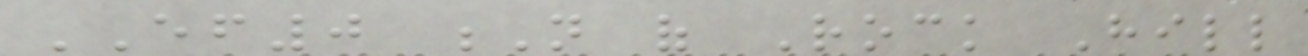EF0 N of Rock Hill
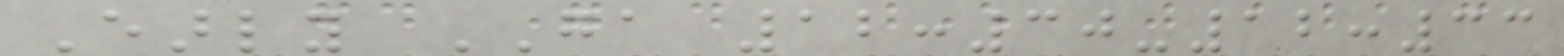Early GA 12:30-12:33
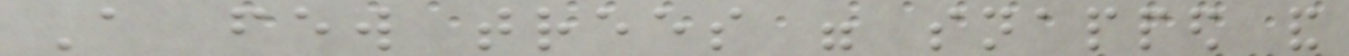A few trees were snapped and
